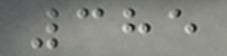385
